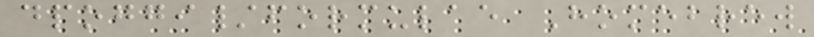dpoggi/formulae Homebrew
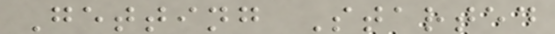Getting Started
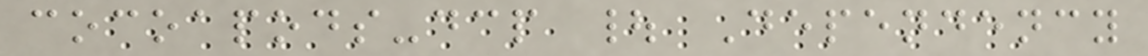cocoapods-dcp | Dependency
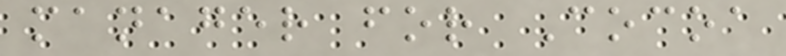manager for Cocoa
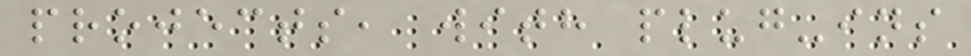projects, with plug-ins
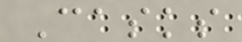Casks
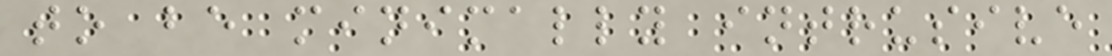to be minimally intrusive
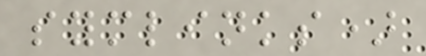symlinks)
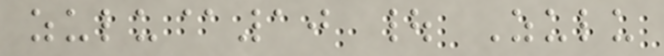zulu@10 | Zulu
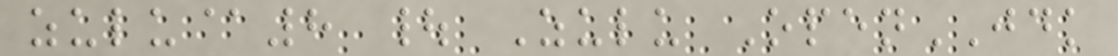zulu@8 | Zulu OpenJDK
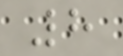8
